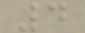4
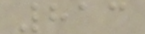813
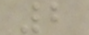2
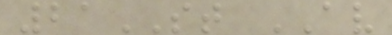21ST AV
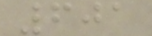601
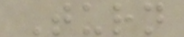Turn
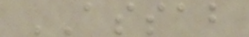ASSAB
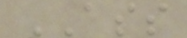ASS
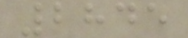2845
